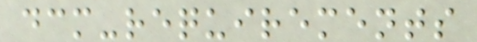dcm-requirements
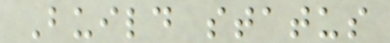Build status
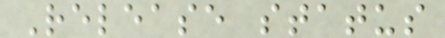Release status
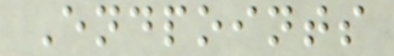Endpoints
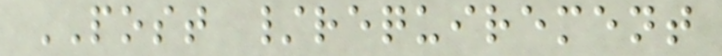POST /requirement
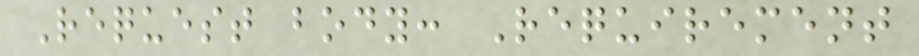Request body: Requirement
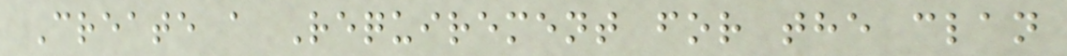Create a Requirement for the clan
